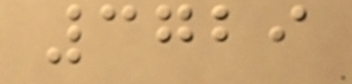3729
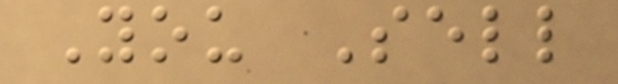You Sell
